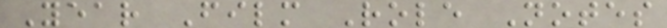Year Film Role Notes
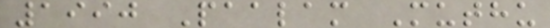1990 Paalam Muthu
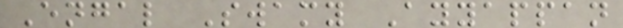Engal Swamy Ayyappan
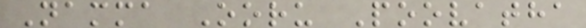Namma Ooru Poovatha
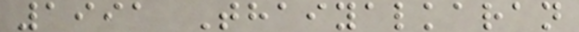1991 Thaiyalkaran
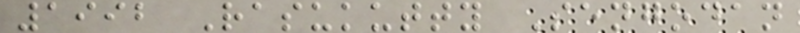1992 Rasukutty Sengodan
